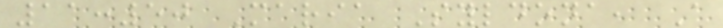11:50 Maria Syldona, A
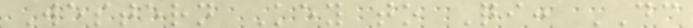Western Key to Qi: DC
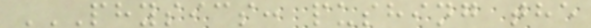PHYSICS: PUSHING THE
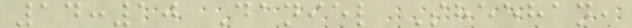14:10 Daniel Sheehan,
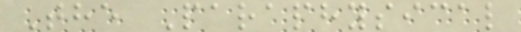The Paraphysical
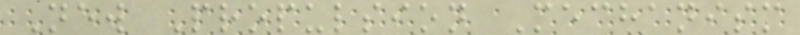New Propulsion Mechanism
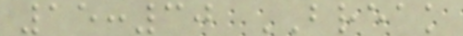15:30 BREAK
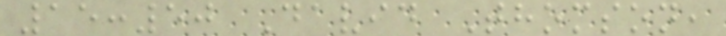15:50 David Thomson,
